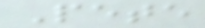Pete
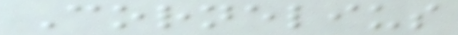Cornelius
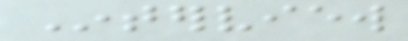Interview
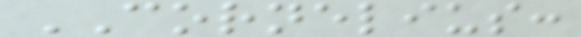CORNELIUS:
